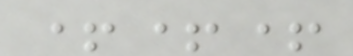+++
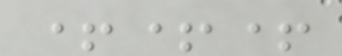+++
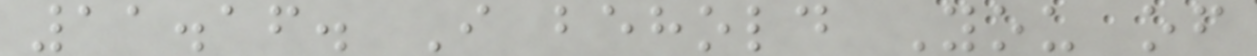11.16. I behold You of
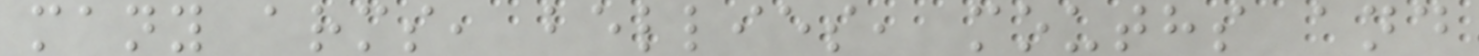many arms, bellies, mouths and
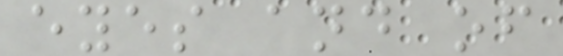eyes and of
